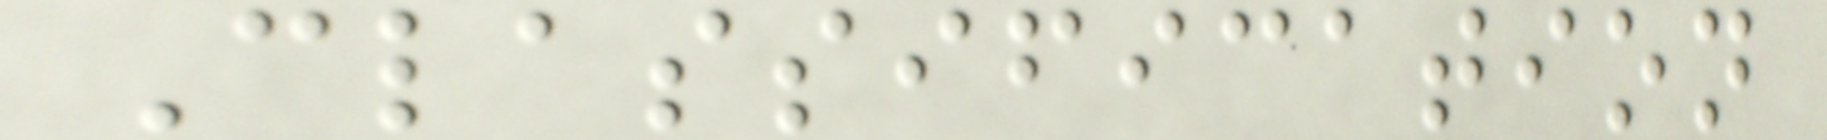Classification
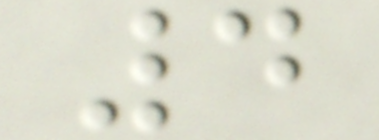4
